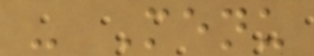- Menu
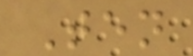Ten
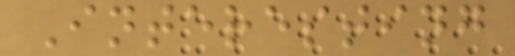Interesting
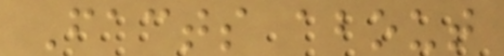Facts about
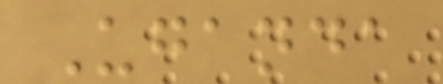Uganda
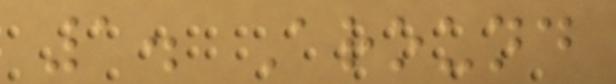1. Around
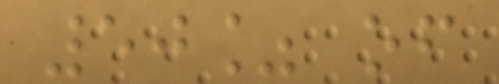50% of
